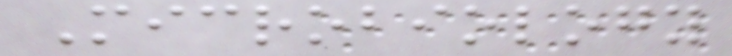Microbiology
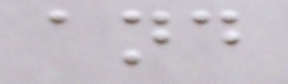and
